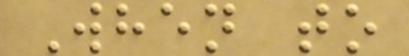When to
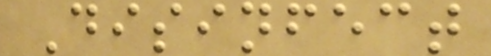Disinfect
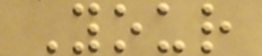Your
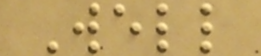Well
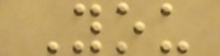You
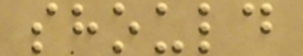should
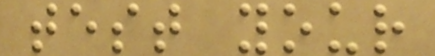test your
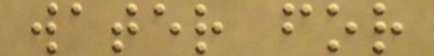water for
